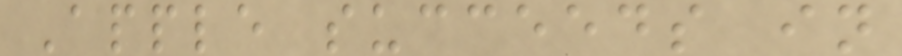Apple succeeds in
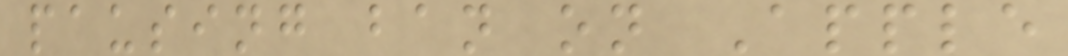pausing ban on Apple
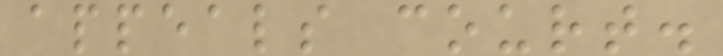appeals court.
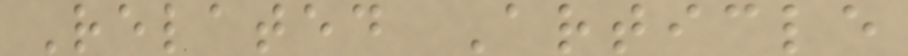Related Article
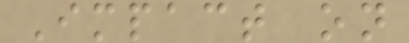Impact on
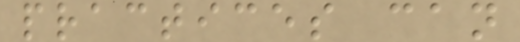practices can
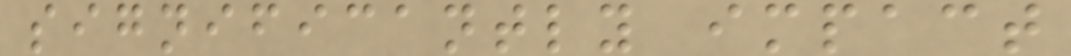significantly impact
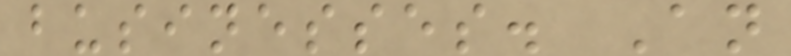businesses. An
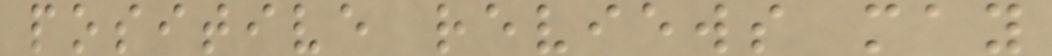positive reviews may
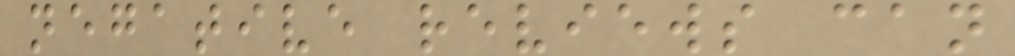negative reviews can
